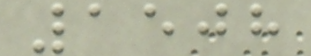1508
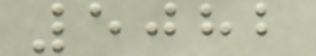5082
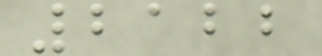2122
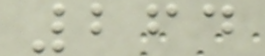264
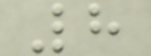8
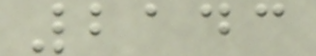2143
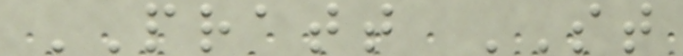PRATT ST
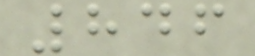846
